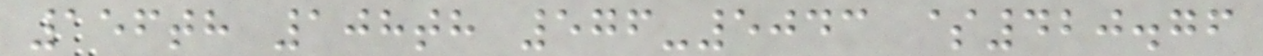156th 108th 576-5043 $420.76
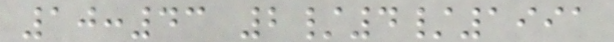10:43 2/4/1991
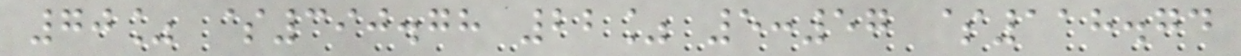70% $390.78 22% 5:57 $118.74
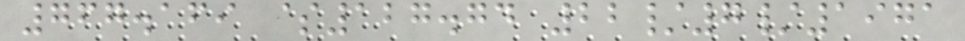767.169 $127.74 22/7/1971
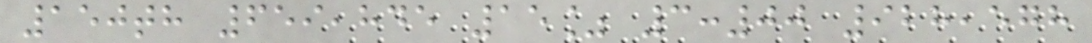150th 659,845 15% 3:00 928,578
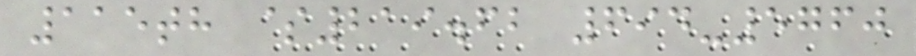115th $219.62 694-5760
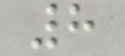8
